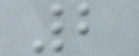2
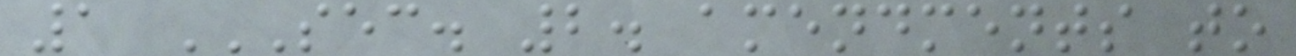1 SEC. 2. AMENDMENTS TO
